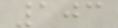103
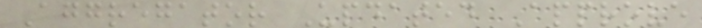Aggregator Updated Approve
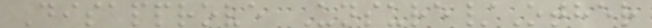Disapprove Unsure/Other
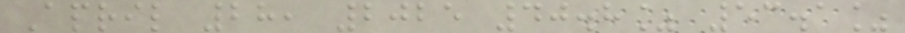April 28, 2025 40.8% 53.1%
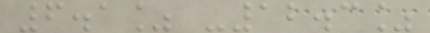6.1% -12.3%
